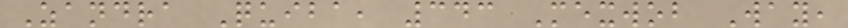Zandra Quiba, 343 Mexwob Way,
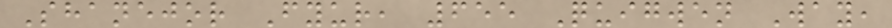Shanejor Fyur, 655 Quigwen Way,
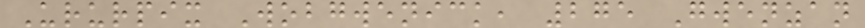Ururpix Wobgwenick, 275 Gwenzan
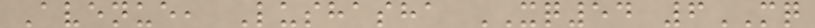Avenue, Lushasha XQ54 6MQ
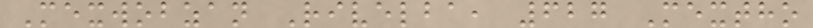Mexwobzan Rivelba, 627 Mextho
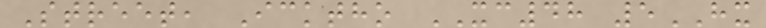Street, Icktho XC48 5HX
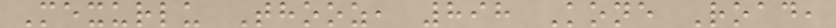Mexurlu Thooz, 898 Kone Road,
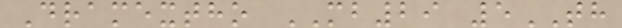Dramextho MB29 5TH
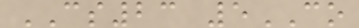CS23 5CO
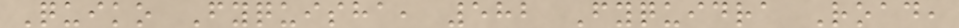Quiko Fyquisha, 582 Fyquidra Road,
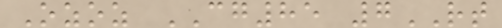Ozoz CG85 7RT
